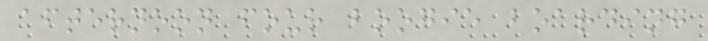afternoon four boogie boarding
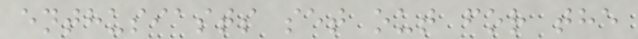enthusiasts set out for the
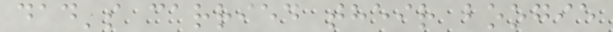dad's carried their boogie
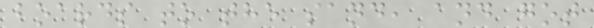boards to the sand, and got
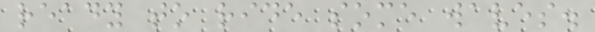ready to ride some waves.
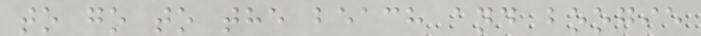to go to the beach and boogie
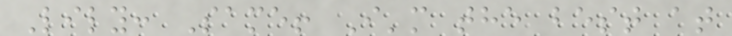Lily: Same! I'm the best at
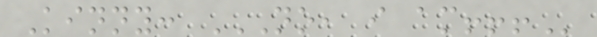Kinny: NO, I AM!!!
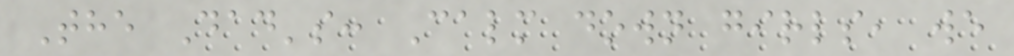The Dad's: Calm down girls, we
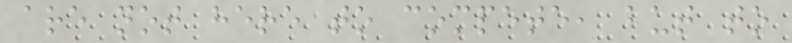are not here to compete, but to
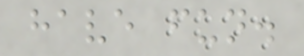have fun.
